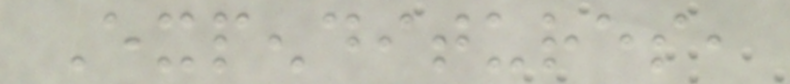Expenditures,
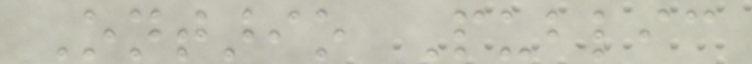Ontario Public
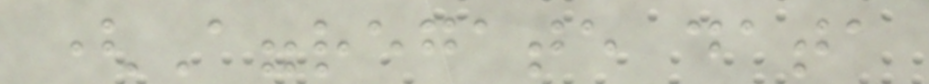(Aggregate data
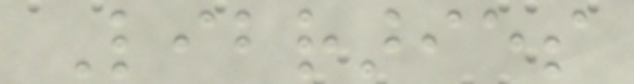Libraries
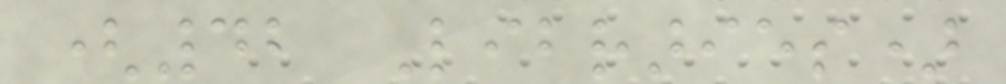(42 Libraries)
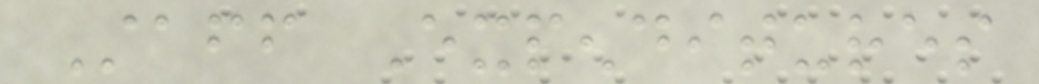Staff Expenditures
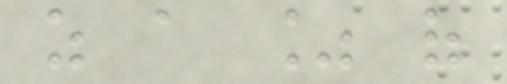as a % of
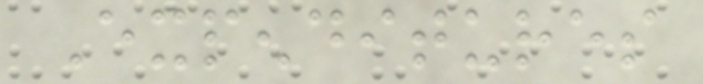Expenditures
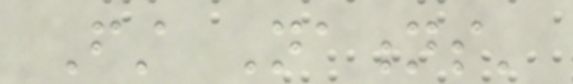First Nations'
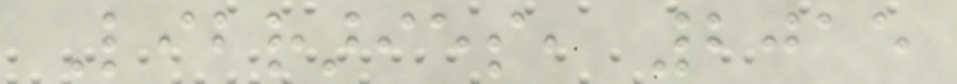Libraries, 2015
